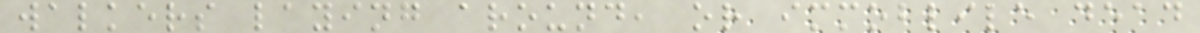walkers laying around, or immoblile dead
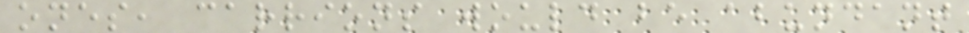ones, carrions would be abundant
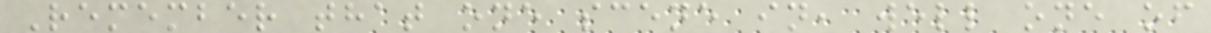Remember that one scene in, well one of
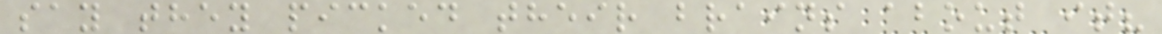say they picked their brains about it?
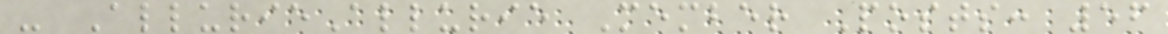- AllurieAllurie Member Posts: 56
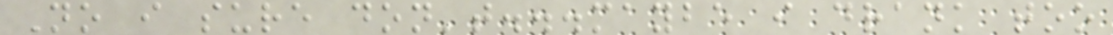No i sure don't...maybe i drank too
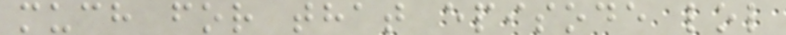much for that episode lol
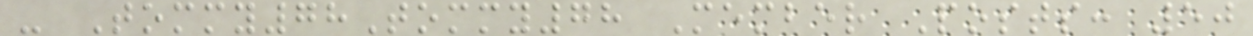- Tommy78Tommy78 Member Posts: 50
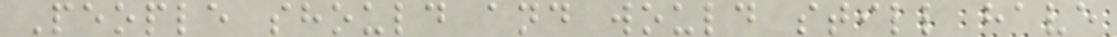People should and would still have
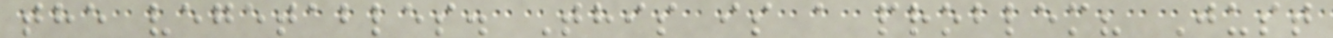the vegetables. This is a problem? Just
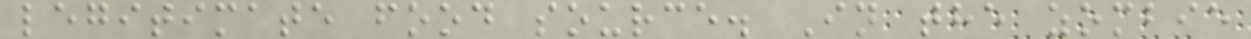legitimate food source. In the zombie
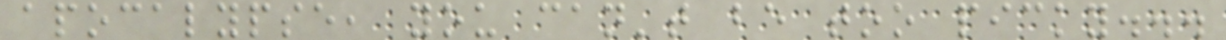apocalypse, you can't be too picky...
